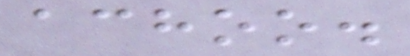achoo.
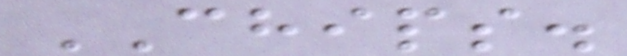CHIPS.
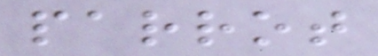parrot
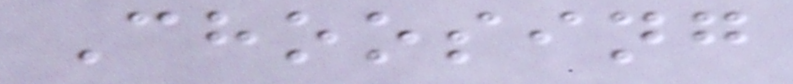Choosing
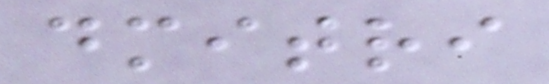dmitri
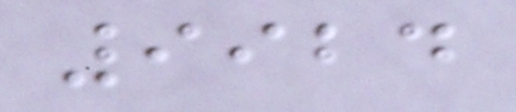9924
